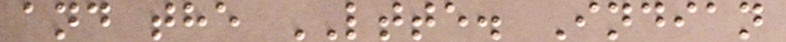and the LTTE. Indian
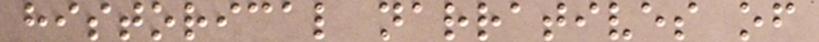historical narratives of
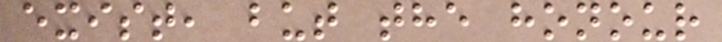exist, but the honour
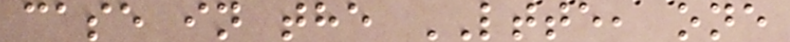case in the LTTE, one
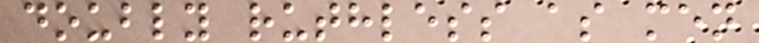doubly ruthless as men
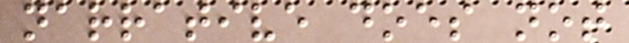narrative does not
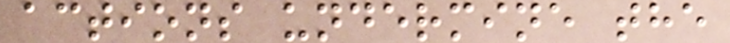actions undermine the
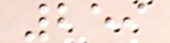259
